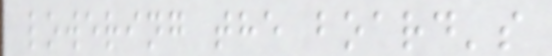lowering the board's
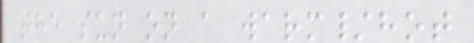the sun on a warm/hot
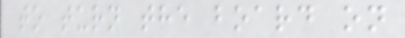to turn the board on
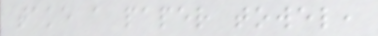take a paper towel,
